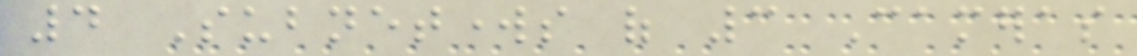4 Subnetworks of 3 Cameras
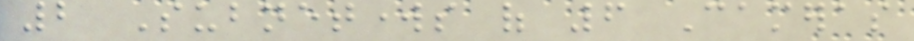2 Subnetworks of 6 Cameras
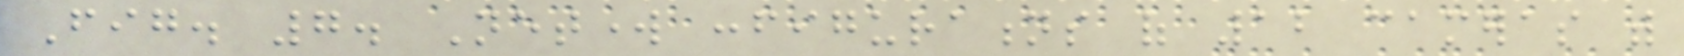Fig. 7. Network configurations of 12 cameras with
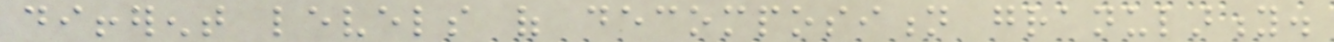different levels of decomposition granularity.
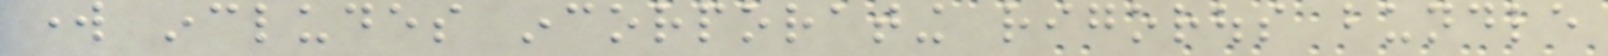work includes incorporating rigorous bundle
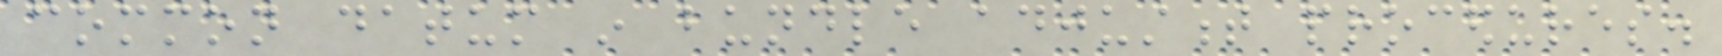common datum in bundle adjustment procedures.
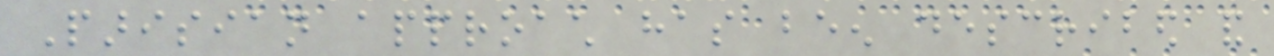Parisian approach has been described and
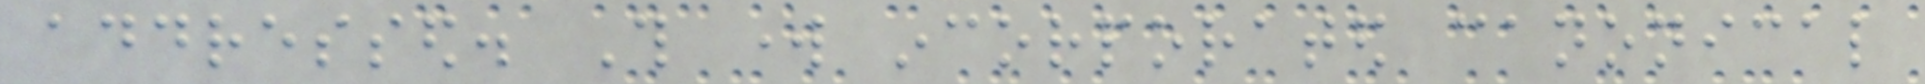addressed. This work incorporated canonical
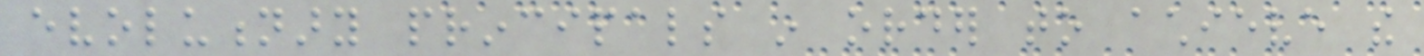evolutionary principals in order to achieve the
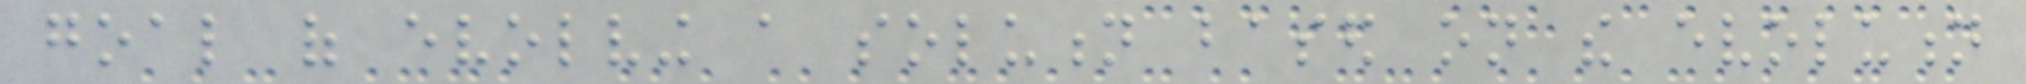goal of evolving a solution based on the evolution
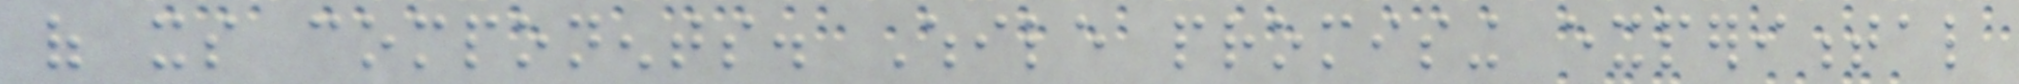of its components. While promising experimental
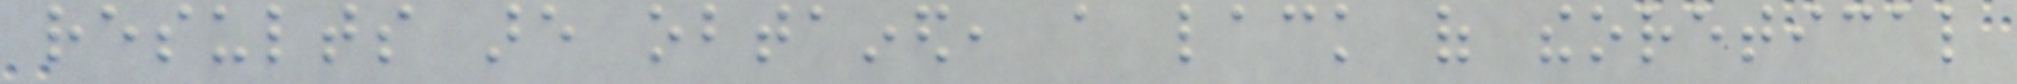results are obtained, a lack of theoretical
